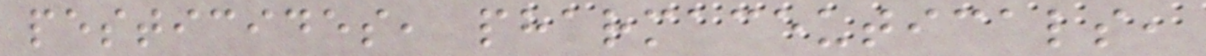pesticides, pharmaceuticals,
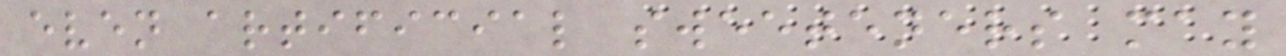even artificial sweeteners may
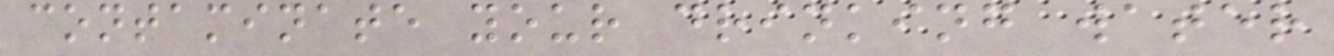contaminate your drinking water
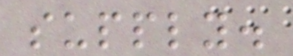supply.
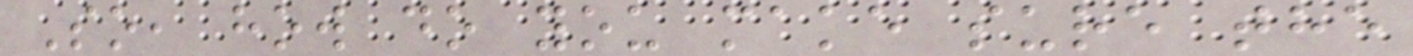So, how do you make sure the
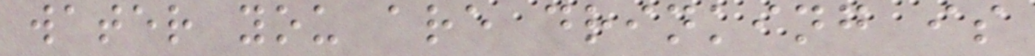water you are drinking is
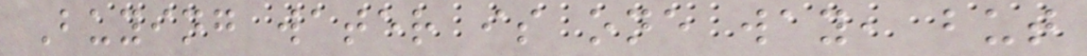Buying water is one way, but
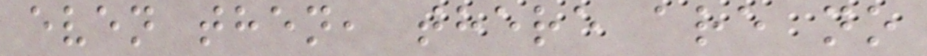even then, there are no
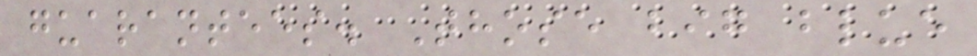guarantees. Those big blue
